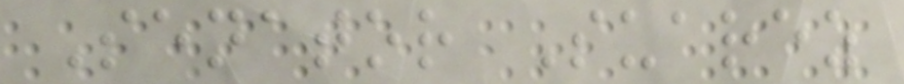Senator Suarez
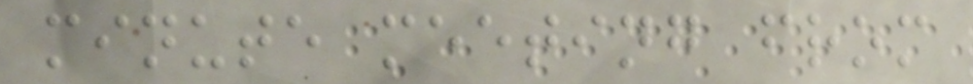minute meeting from
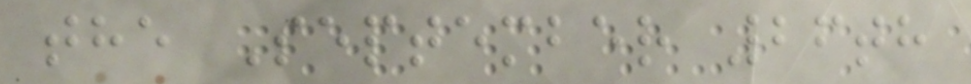the September 26th
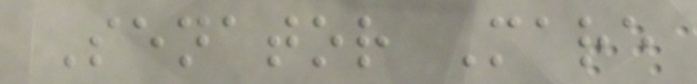Senator Mare
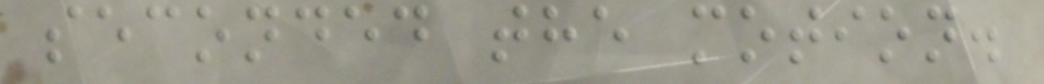seconded the motion.
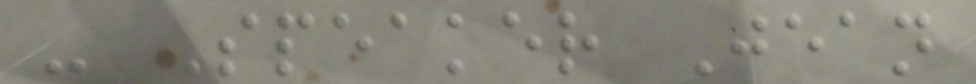- Speaker Jean
